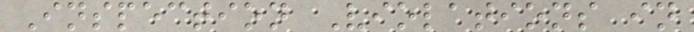Inspection Violations in
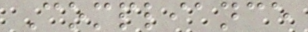Compliance
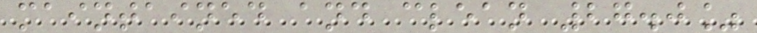maintained and clean 27.0%
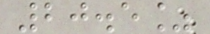20.5%
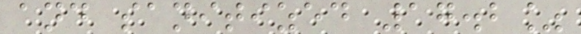and sanitized 17.2%
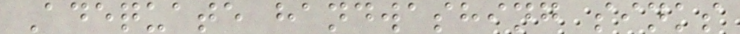Adequate handwashing sinks
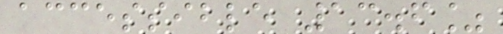accessible 13.6%
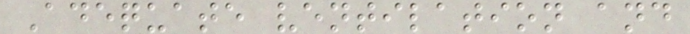Adequate ventilation and
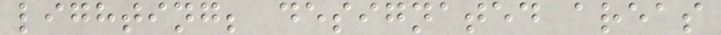lighting; designated areas
